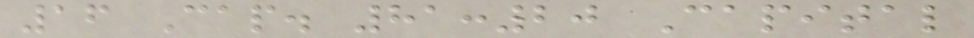16 Cap. 81:20 Capital
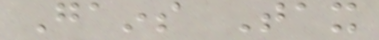Gains Tax
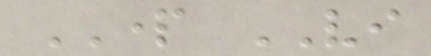PART VI
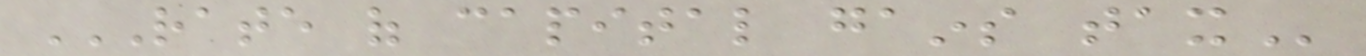RATE OF CAPITAL GAINS TAX
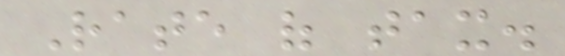Rate of tax.
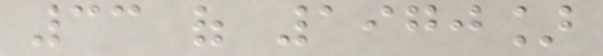33 of 1970]
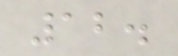12.
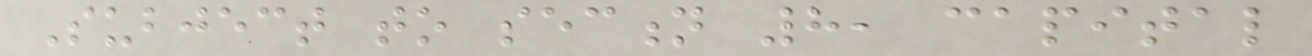Subject to section 8, capital
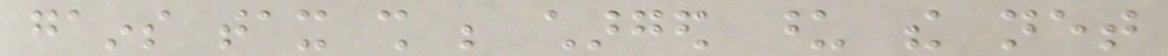gains tax shall be charged upon the net
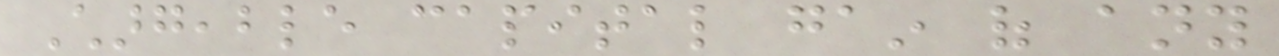Chargeable capital gain of any
